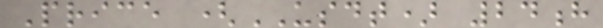Price (USDT) 24h
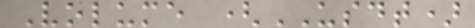Volume (USDT)
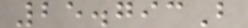25.793B
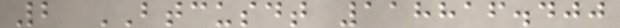2 BTCUSDT 118816.400
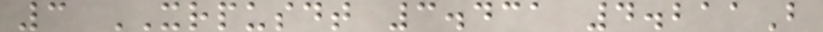3 XRPUSDT 3.431 4.211B
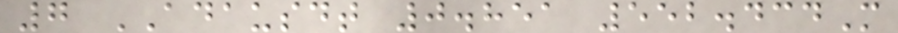7 ADAUSDT 0.851 552.434M
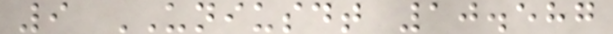9 UNIUSDT 10.587
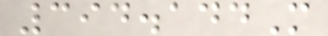394.144M
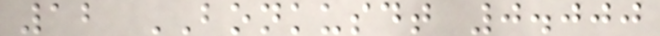12 BONKUSDT 0.000
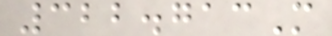322.713M
